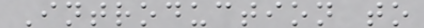Introduction to
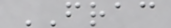FRAC
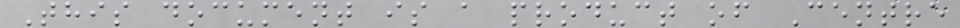This document is a product of Centre
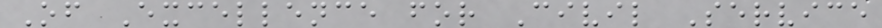Of Excellence for Civil Service
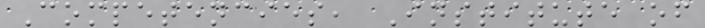Competencies, Institute of
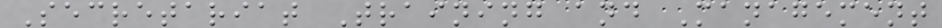Secretariat Training and Management
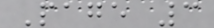Page 3
